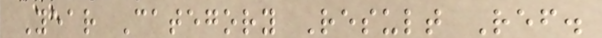Year Category Result Ref.
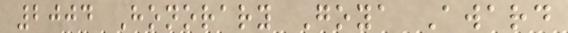2004 Honorary Goya Award
